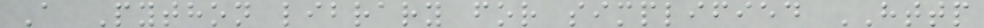A Python library for simplified HTTP
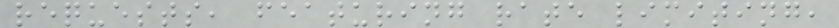requests, featuring rate limiting,
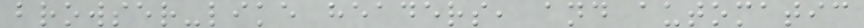browser-like headers, and automatic
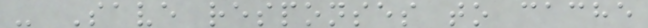- Save responses to cache
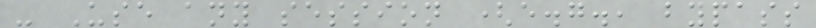- Use any session (e.g., bypass
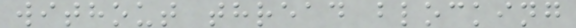without thread blocking
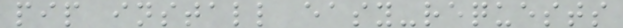pip install easy-requests
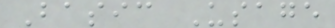Basic Usage
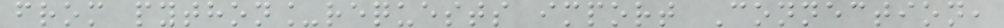from python_requests import Connection,
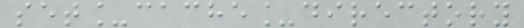set_cache_directory
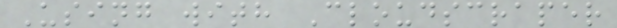Using with Cloudscraper
